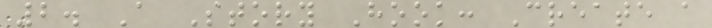2. A Story Hook: Create a
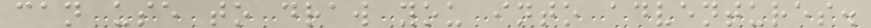can use to draw you into adventures.
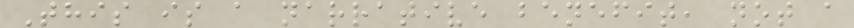This is a narrative benefit, not a
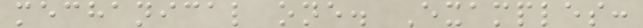mechanical one. Examples:
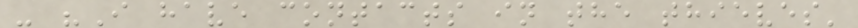- "I have contacts in the thieves'
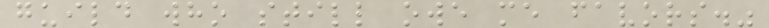guild who still owe me favors."
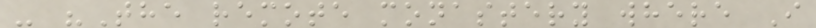- "The remote monastery where I
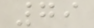79
